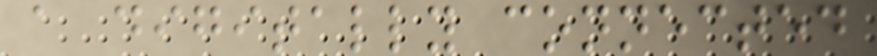a digitally connected
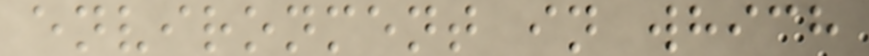environment in which
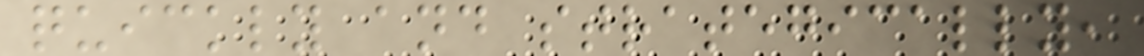quickly and strategically,
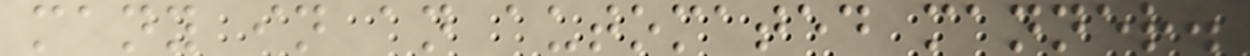many in an automated manner.
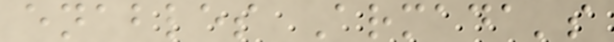enables Armada's
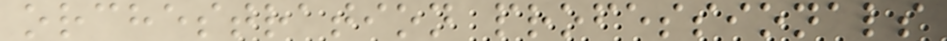orchestration professionals
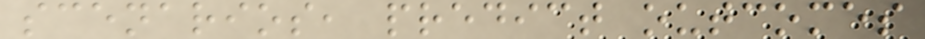scenarios, predict outcomes
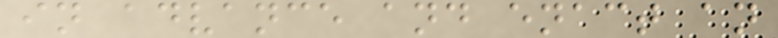in advance and enact an
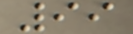99
